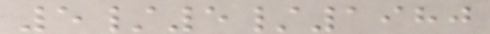5/5/1980
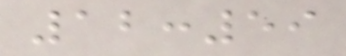12:59
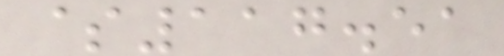$117.51
